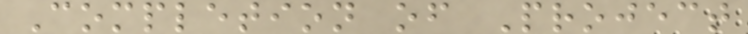Completion of Project
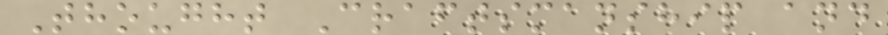Thought Craftsmanship and
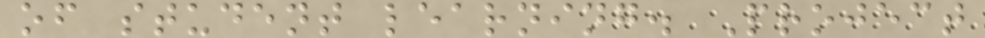of student learning. Project
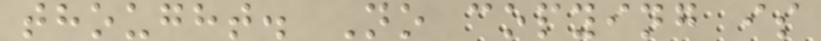thought. No copying is
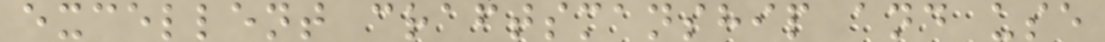excellent craftsmanship and use
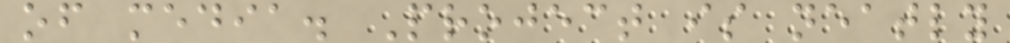of media. Project is neatly
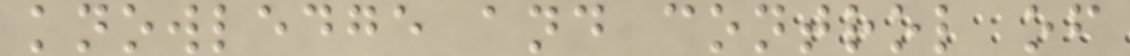knowledge and control of
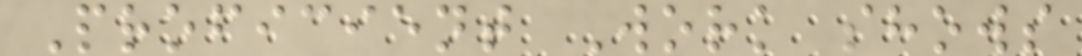Proficient Work shows
